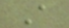A
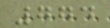774
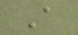A
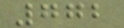772
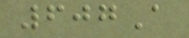607A
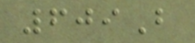609B
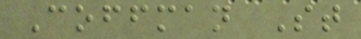Coffman St
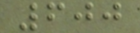600
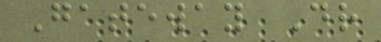Gateway Dr
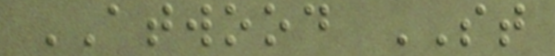ATWOOD ST
